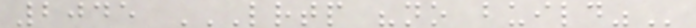2045 LRTP "NO BUILD"
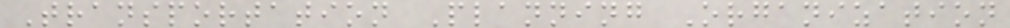Transportation Planning Organization
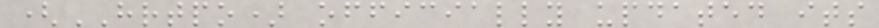(HRTPO) officially updated its
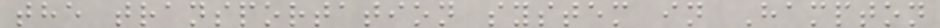the transportation system in Hampton
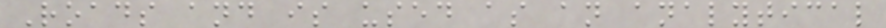Roads and is used as an analytical
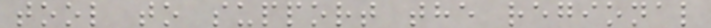tool to support the regional
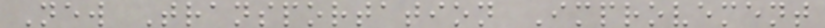New Transportation Improvement
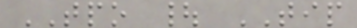TPO | TIP
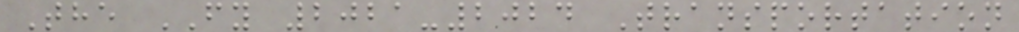The FY 2021-2024 Transportation
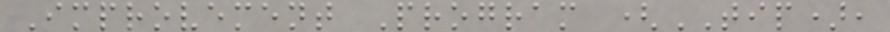Improvement Program (TIP),
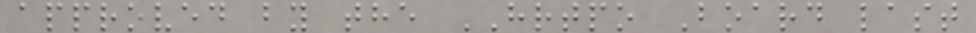approved by the HRTPO Board last
